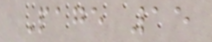Page 15
